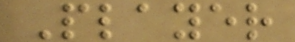Player
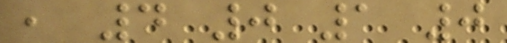, 4 0 1 0
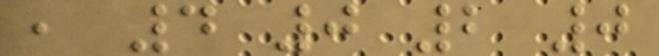, 4 0 2 0
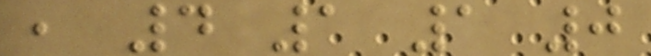, 4 1 1 0
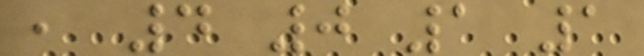, 4 0 1 1
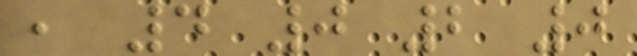, 4 0 2 0
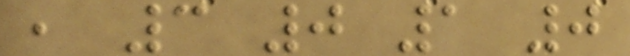, 3 0 1 0
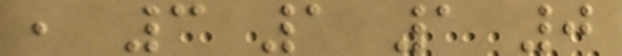, 3 1 1 0
